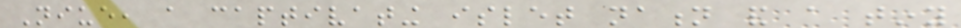Niue, a captivating islet nation and a tiny
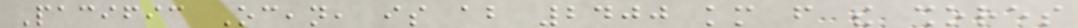Pacific Ocean, is about 2400 km from the shores
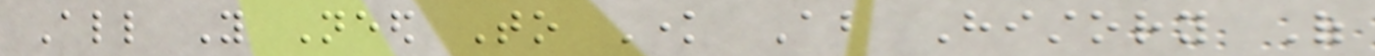All You Need To Know About History Of
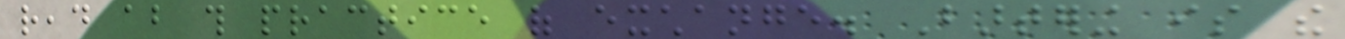read about this practice of exchange. Bartering is the
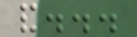and...
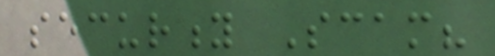security Scam?
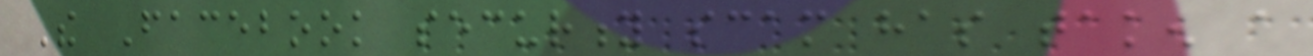The Facebook security scam has taken a
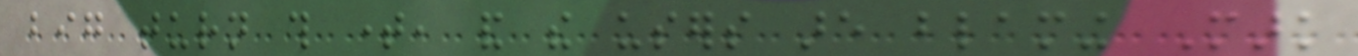big turn this time, and the users are blaming Mark
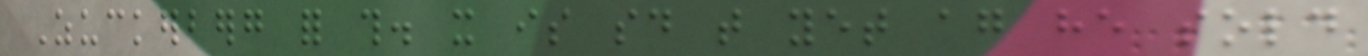Zuckerberg for this. it is said that yet again he sold
